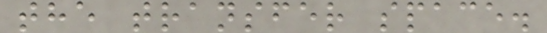the transfer space.
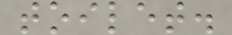toilet.
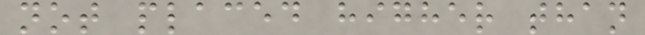not placed higher than
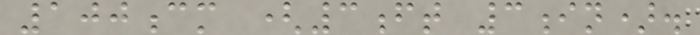100cm (3ft 3in).
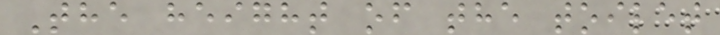The height of the toilet
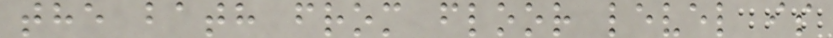the bath from floor level is
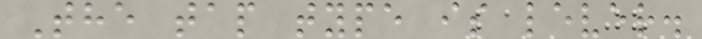The tap type is lever.
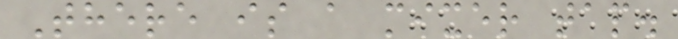There is a mixer tap.
